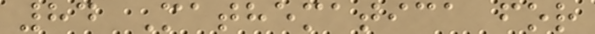84 Mathematica for
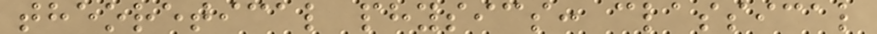theoretical physics: classical
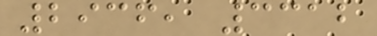2936, 3312
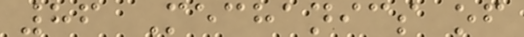86 Mechanics of
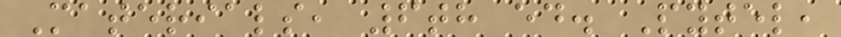Materials, 6th ed. Pytel,
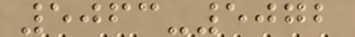5063-5072
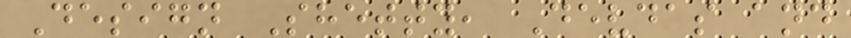Design Shetty, Devdas and
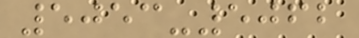5053-5062
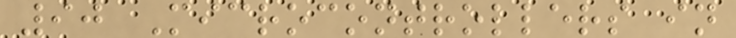90 Microcontrollers in
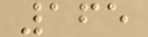165
